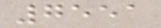7551
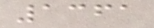1361
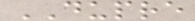DUPRE
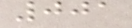001
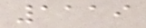1119
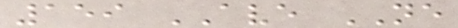159 AVE NE
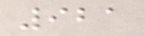921
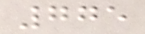775
